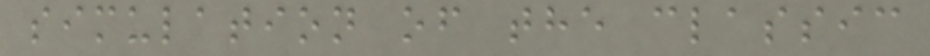simulation of the classic
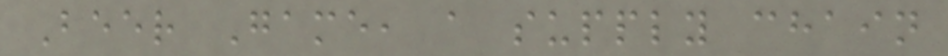Beer Game, a supply chain
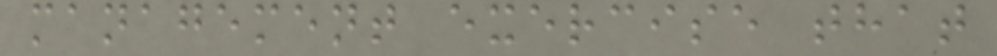management exercise that
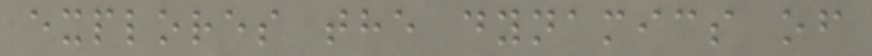explores the dynamics of
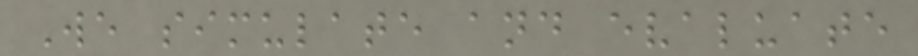We simulate and evaluate
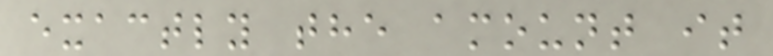exactly the amount it
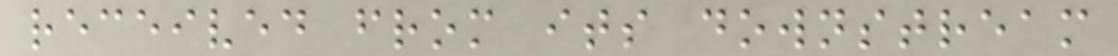received from its downstream
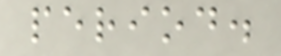period.
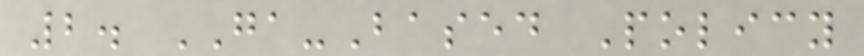2. GA-Based Policy
